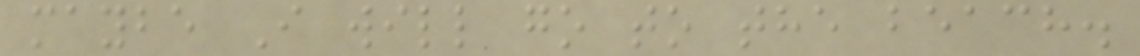maybe I will go to the beach.
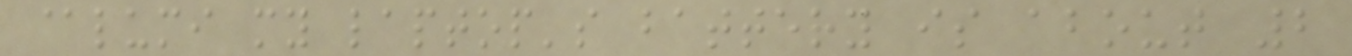@lumi my laptop's battery is about 2
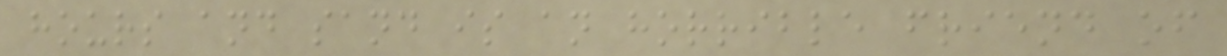hours and sand is an horrible friend of
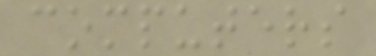computers
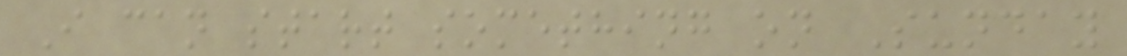I can start something on Sunday
